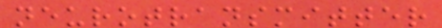neurotransmitter
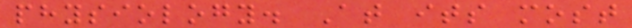physiology. At its most
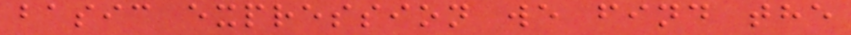basic expression we find the
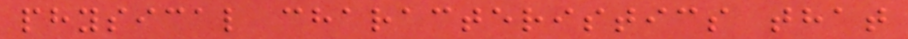physical characteristics that
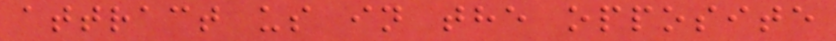attract us in the opposite
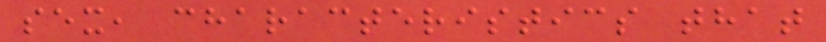sex, characteristics that
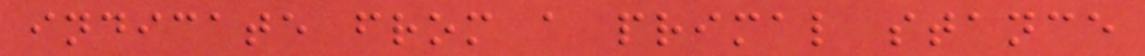indicate from a primal stance
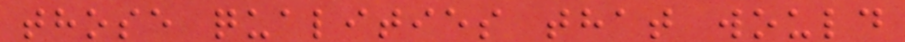those qualities that would
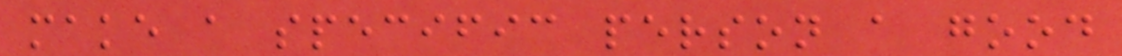make a specific person a good
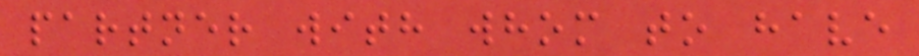partner with whom to have
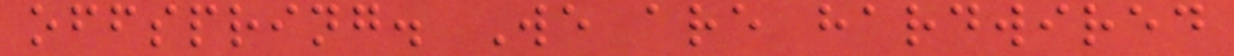offspring. We are hardwired
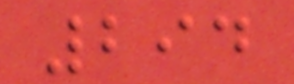294
